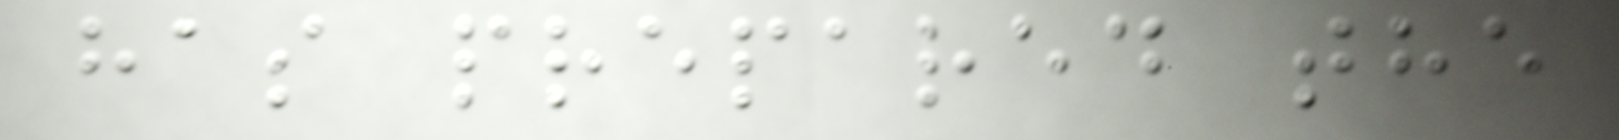has prepared the
